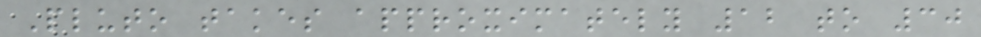Pluto takes approximately 12 to 30
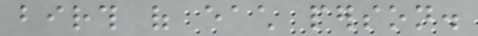birth of each person.
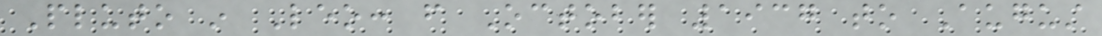Pluto in Leo: from October 1937 to August
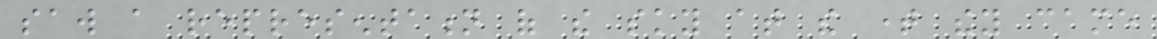saw a representation of the sky at the time they came
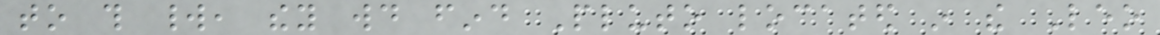to this world, they would find Pluto located in the Leo
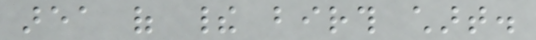area of their birth chart.
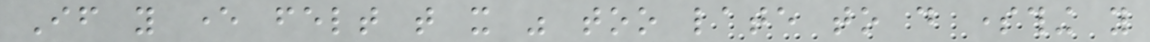If you ever felt that it was too late to do something you
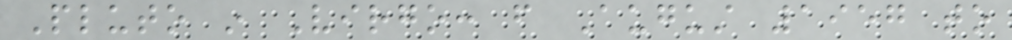Pluto in Virgo: from August 1957 to
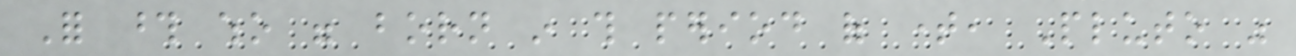For those who were born in this period of time, Pluto was
